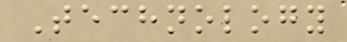Technology
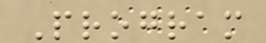Program
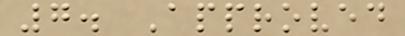7. Approved
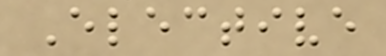Elective
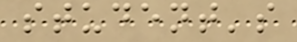student's
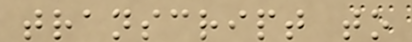transcript to
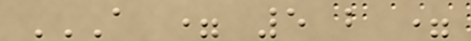A = 5 B =
